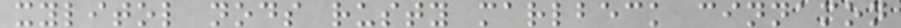xylitol nods rusty marlbeck cinnamon
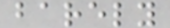barely
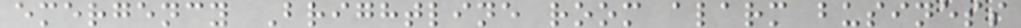emergency Brightline room alarm business
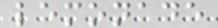lemonade
